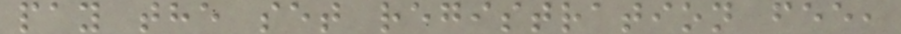pay the set registration fee,
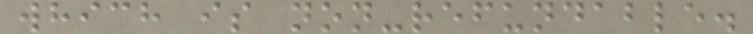which is non-refundable.
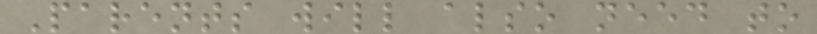Parents will also need to
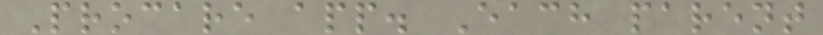Procare app. Each parent
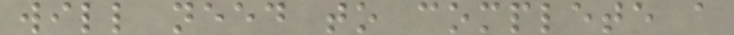will need to complete a
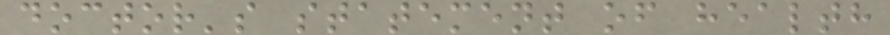doctor's statement of health
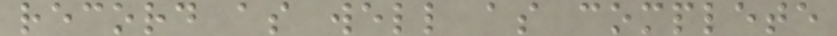record as well as complete
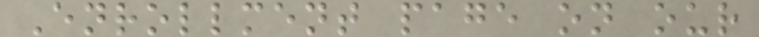Enrollment page on our
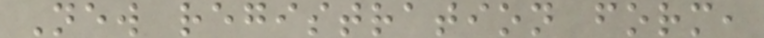New registration form,
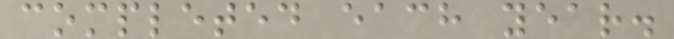completed each year.
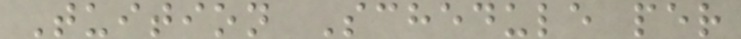Tuition Schedule per
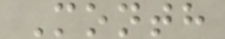Month
